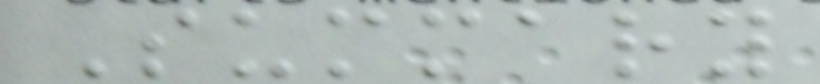Summary
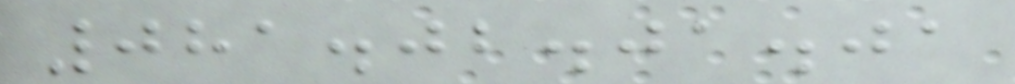081.02.01.01
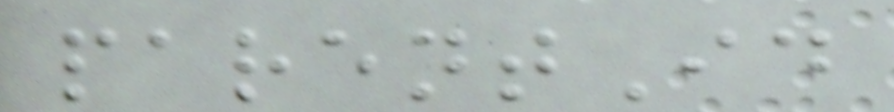parentId
